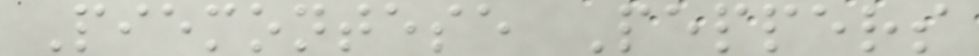Piemontese Peppers
